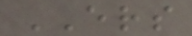ERS
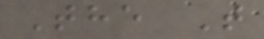The T
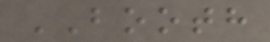BOOTH
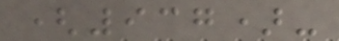(937)-
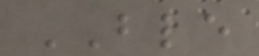BLE
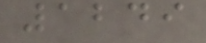1249
